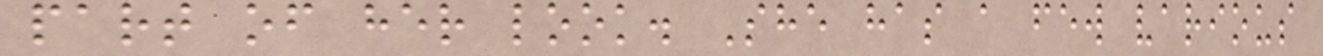part of her look. She has a few various
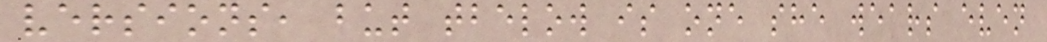versions, but tbelow is one she wears even
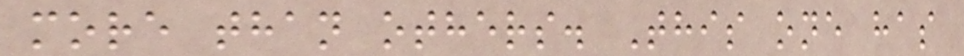more than others. This one has
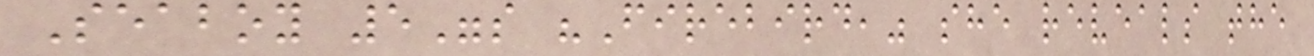Seaboy 5"s "Firebird," she reveals the
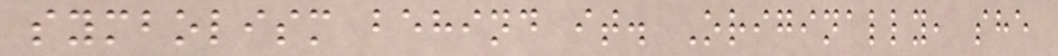symbolism behind it. Originally, she
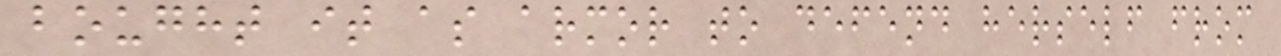bought it as armor to defend herself from
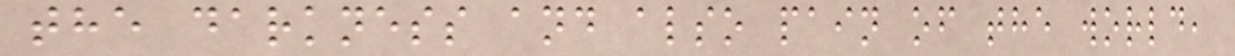the darkness and also pain of the world,
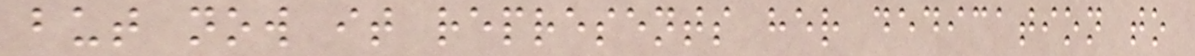but now it represents her dedication to
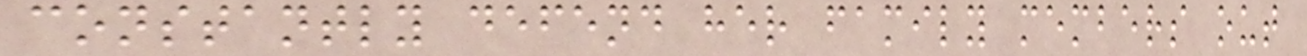constantly defend her family members out
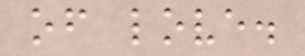of love.
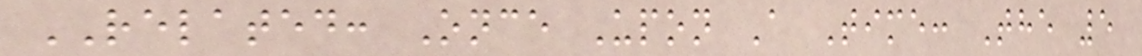RELATED: Once Upon A Time: The 5
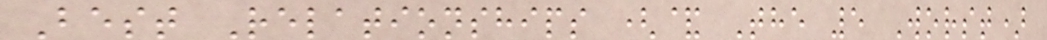Best Relationships (& The 5 Worst)
